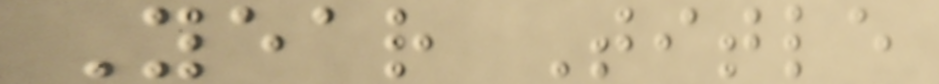Year Title
